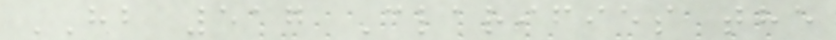HB 517 Clarifies the
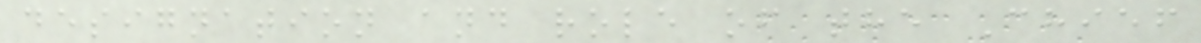designation and role of the Chief
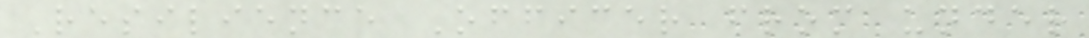Resilience Officer from under
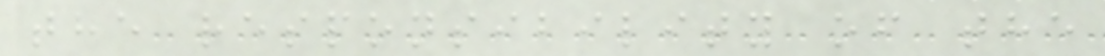the responsibility of the
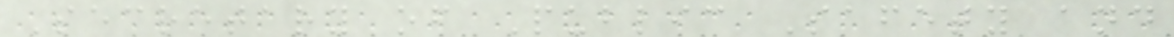Secretary of Public Safety and
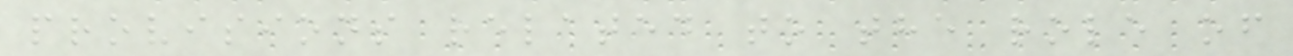provisions related to the role of
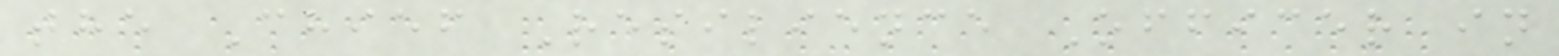the Chief Resilience Officer in
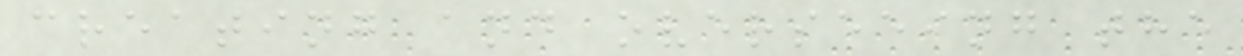creating and overseeing the
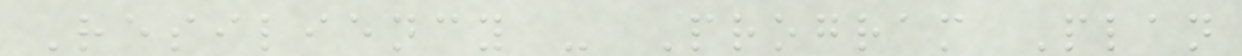Resiliency - Program Plan
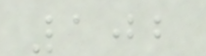102
